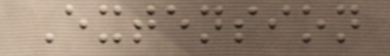Extension
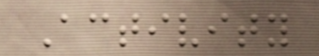Activity
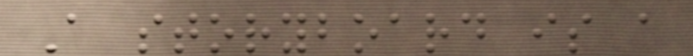A storyboard is a
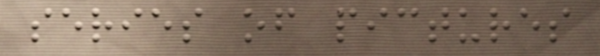series of pictures
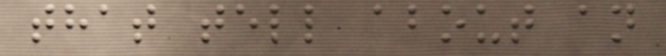that tell about an
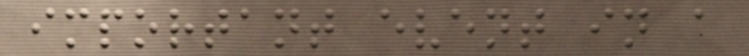important event in a
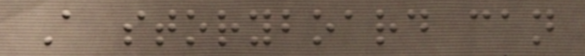A storyboard can
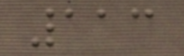113
